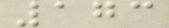173
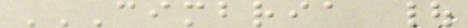CIMBRIA |
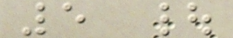5 |
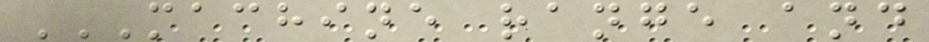MACHINE RANGE AND
